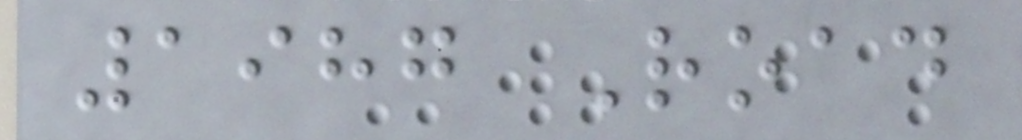1987 Road
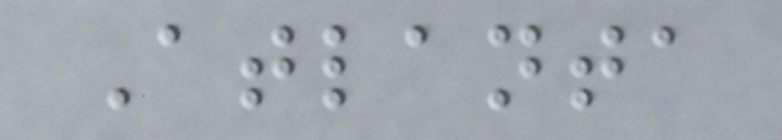Atlanta
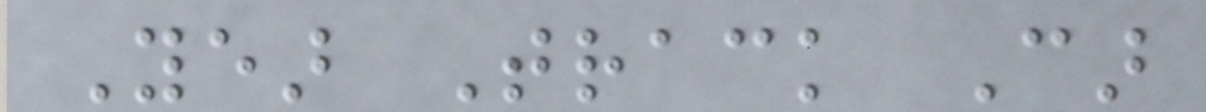Year Track Car
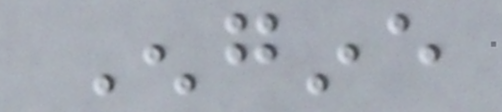Engine
